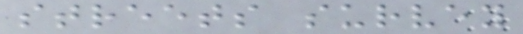streets survey
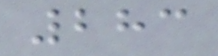283
